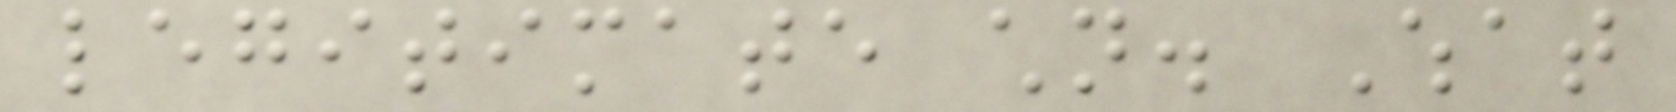legitimate children. What
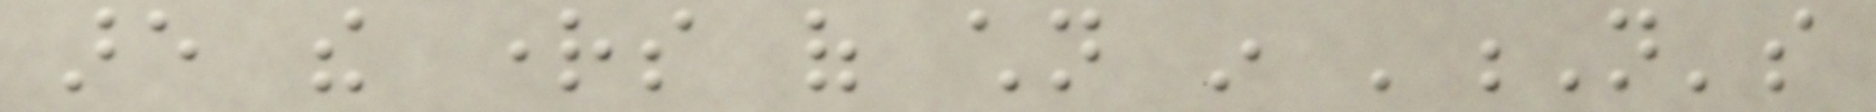are the rights of children in 'N's
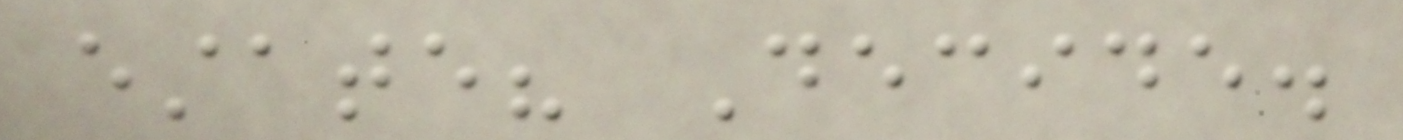estate? Decide.
